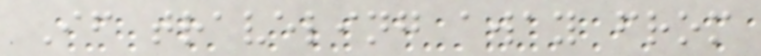If traveling away from
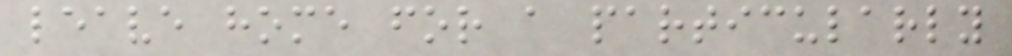leave home for a particularly
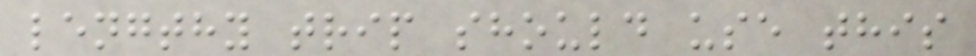lengthy trip should use this
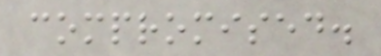compromised.
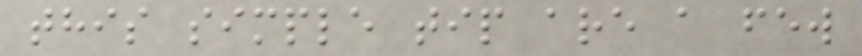this simple tip are a few
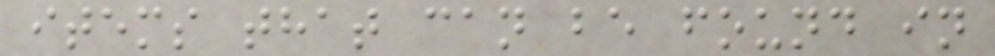items that can be found in
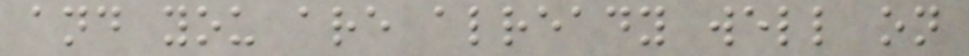and you are already well on
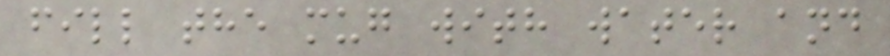fill the mug with water and
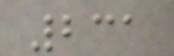231
